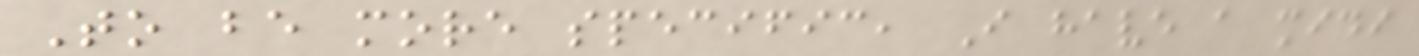To be more specific, I have a midi
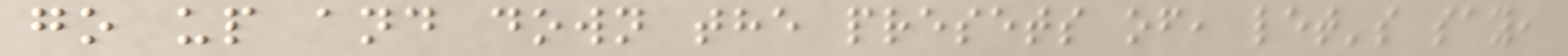go up and down the presets of, let's say,
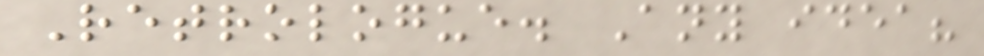Retrologue. Any idea?
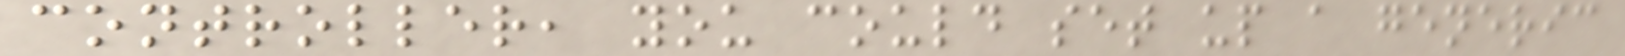controller, you could set up a generic
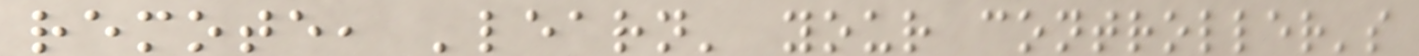remote, 'learn' your controller's
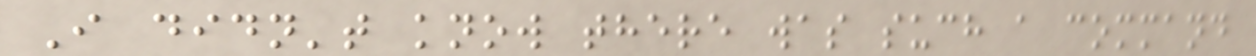I didn't know there was such a command
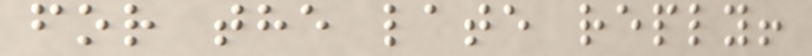for the late reply!
